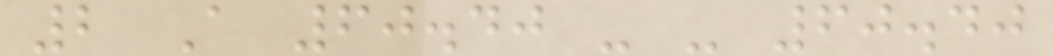2 A 60.40 - - 60.40
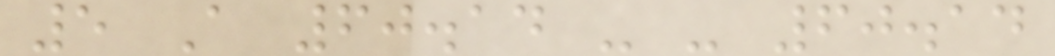5 A 60.14 - - 60.14
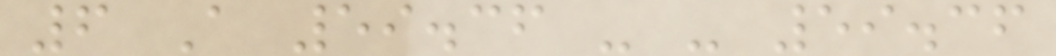6 A 59.36 - - 59.36
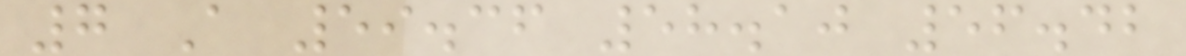7 A 59.36 58.10 56.42
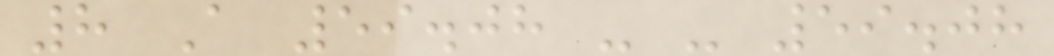8 A 59.08 - - 59.08
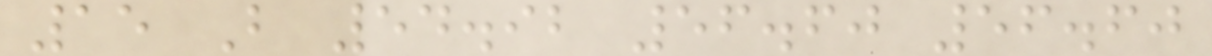15 B 54.92 56.60 56.60
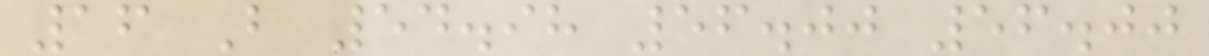16 B 54.98 56.00 56.00
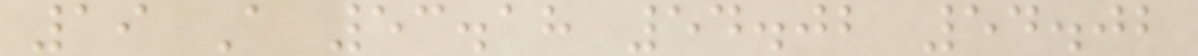19 A 53.18 54.02 54.02
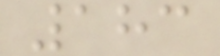183
